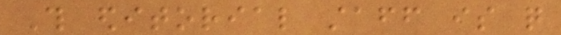This editorial staff is quite
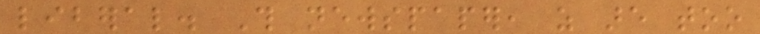liberal. This newspaper, as are too
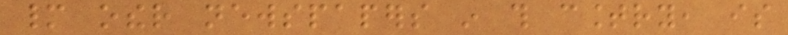many other newspapers in this country, is
